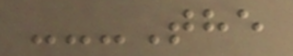---The
